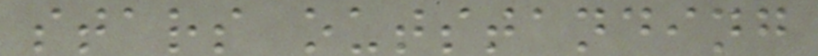stars outstanding
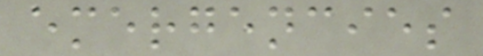emergencies
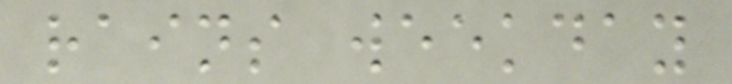rains weekday
